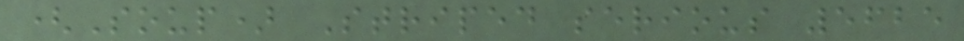(Soup) Striped serious 5625
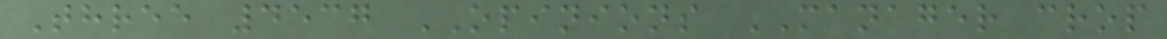Three 4537 OPINIONS MANAGER crop
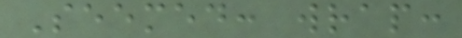Seemed: wrap:
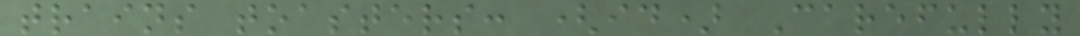trains toasters: (id) Carefully
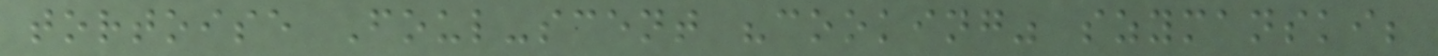tortoise Foul-scent "cooking" szymanski;
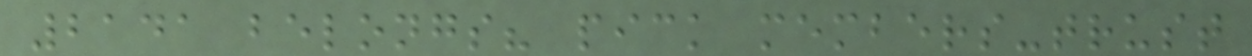2141 belongs? pick members-trust
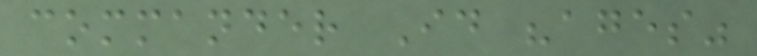commander Id "ages"
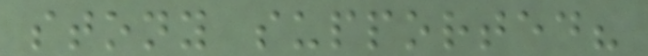stony supported?
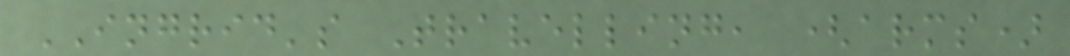INGRID's Travelling, (arms)
